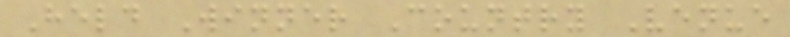Held Winner Country Venue
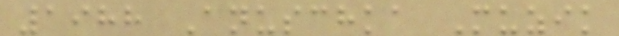1988 Anuschka Muzik
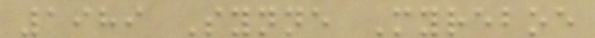1989 Synne Myreboe
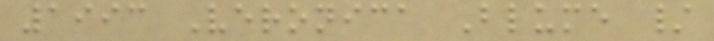1993 Veronica Blume /
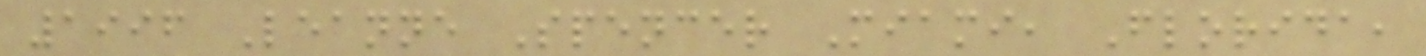1996 Leanne Spencer Miami, Florida,
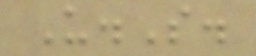U.S.
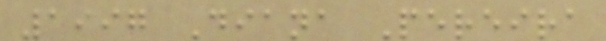1997 Diana Pereira
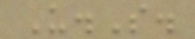U.S.
